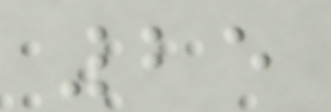25
